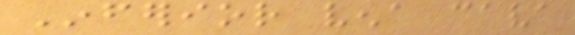Inferior vena cava
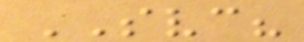SVC?
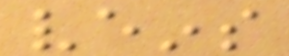veins
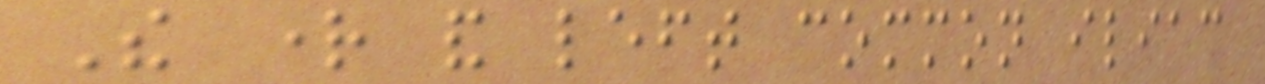The right and left common iliac
